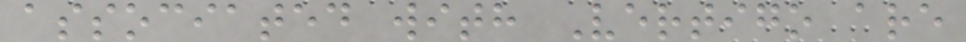associated with Vertigo are
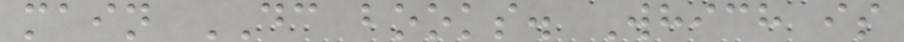main DC books. Which is
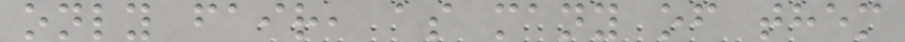only fair, as many of them
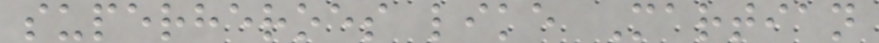superheroes like Martian
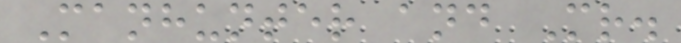Manhunter and Mr.
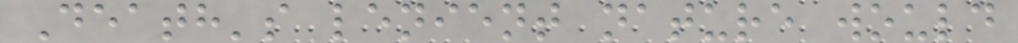Death's lenient nature would
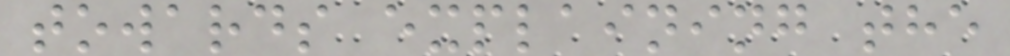towards explaining the
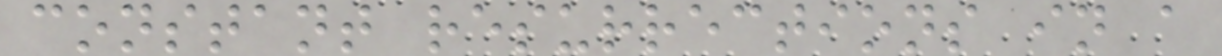constant resurrections in a
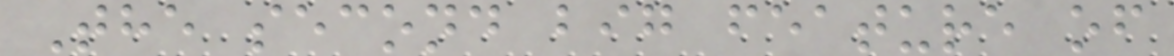The second big feature of
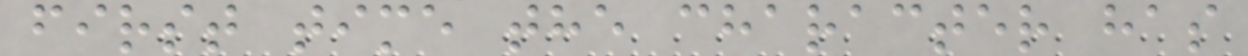first time the character has
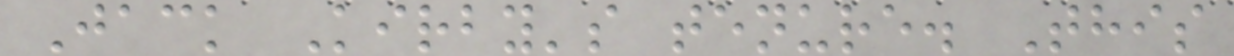Jack Kirby's tenure. This
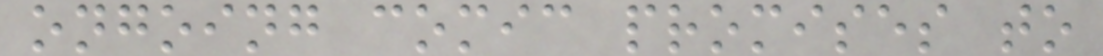ongoing comic promises to
